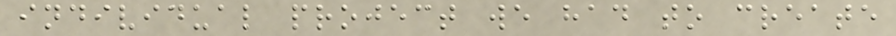individual project we had to create
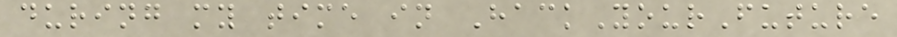during my time in HackYourFuture
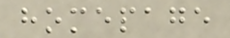homepage
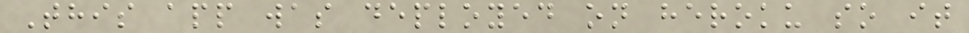This app was deployed on heroku so it
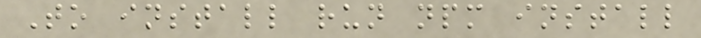To install run npm install
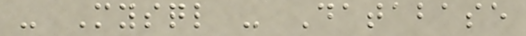- Mysql - Database
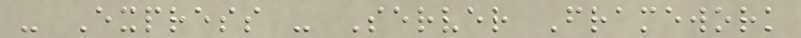- Express - Server Framework
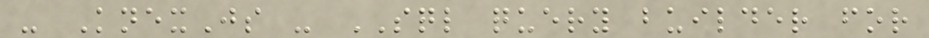- KnexJs - SQL query builder for
